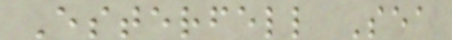Esterfell Sea
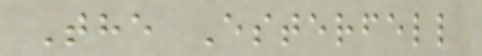The Esterfell
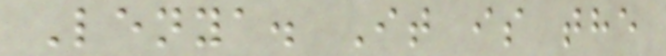Lenya. It is the
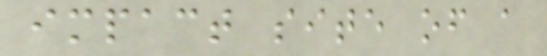impact site of a
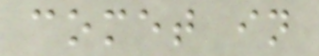comet in
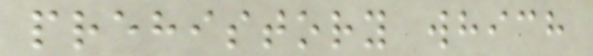prehistory which
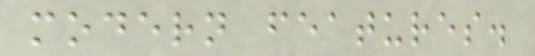modern features.
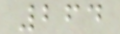264
